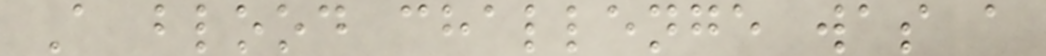A blood challenge was a
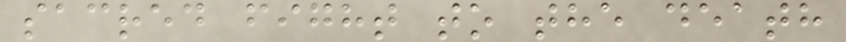sacred fight to the death
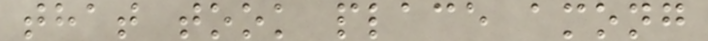that took place among
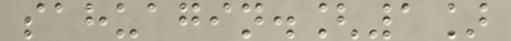sahuagin.[1]
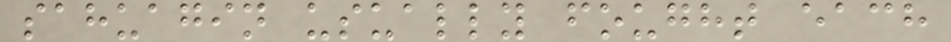sahuagin usually fought each
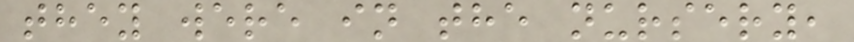they were in the nursery,
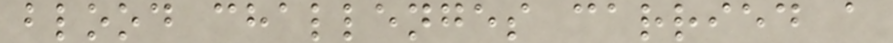blood challenges carried a
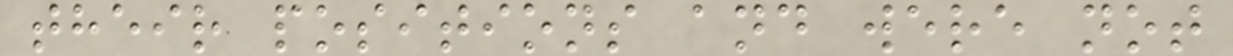their positions and were not
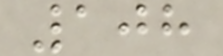108
